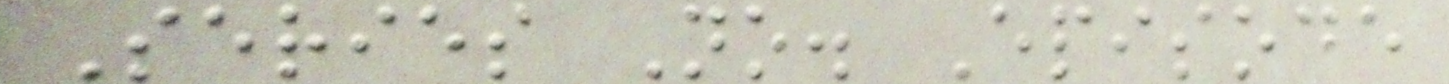Series No. Episode
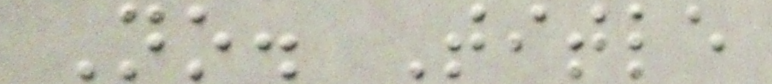No. Title
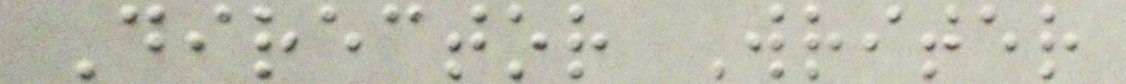Director Writer
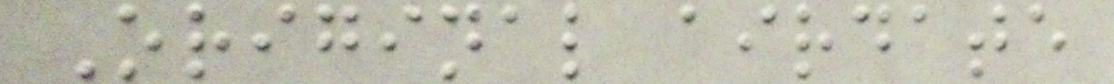Original airdate
